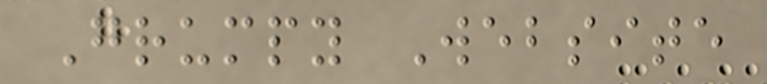Grumpy Website
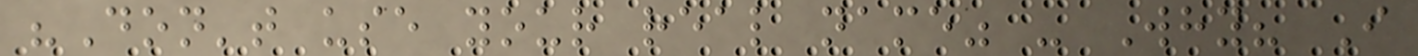"Don't use your real name" - Why? I
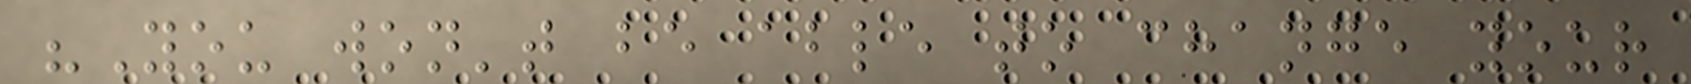"You won't be able to change your
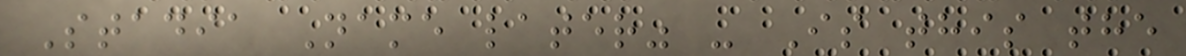Stadia Name later" - Is this the
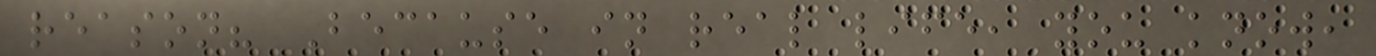reason? Because in real life, you know,
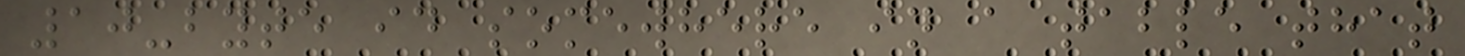10-byte id somewhere in a table that
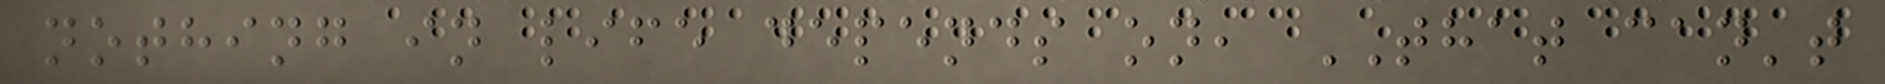nothing in life depends on, THAT can't
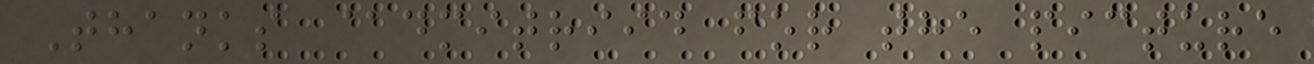Thanks @dmitriid for the picture
